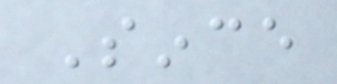Since
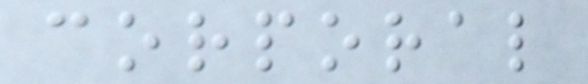corporal
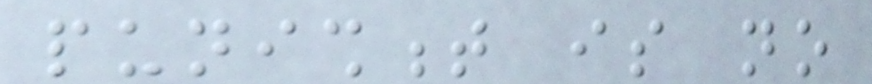punishment is no
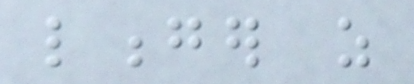longer as
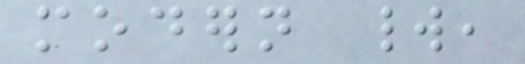modern world,
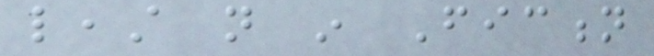least not in Fiction
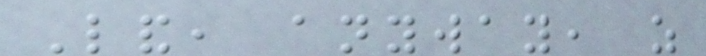Land, anyway, as
